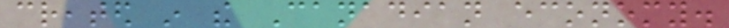created in the Canadian economy.
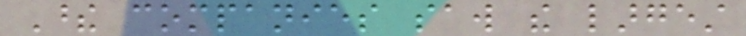These companies saw the largest
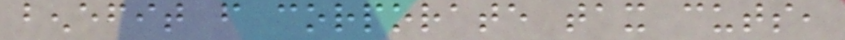benefit from corporate tax cuts,
